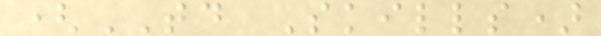(TD Skills)
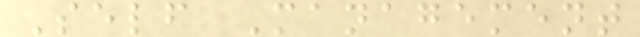Self Management
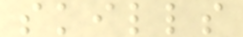skills
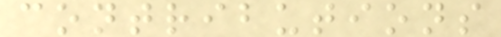contributions
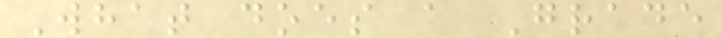What does a Grade
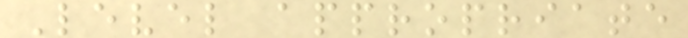Level appropriate
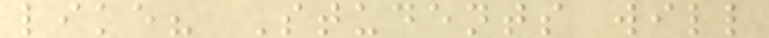like? Students will
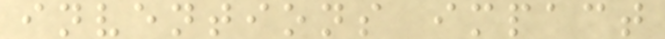inventions impact
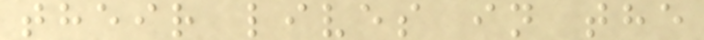their lives in the
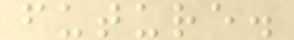future.
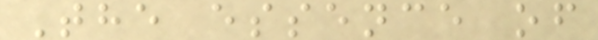The essence of
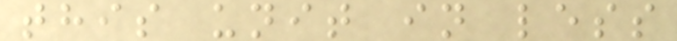this unit in less
